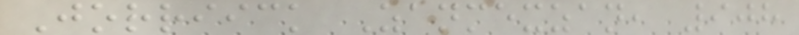Jorriick Zanmexzan, 908
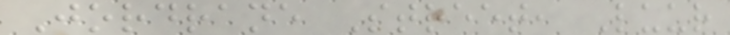Jordrane Street, Luur
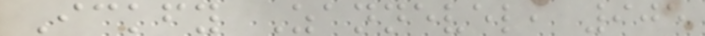Ickfy Zannevel, 905
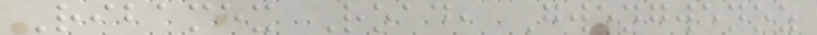Ribamex Road, Gwengwenoz
